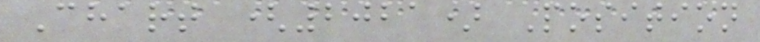Chart (2021) Position
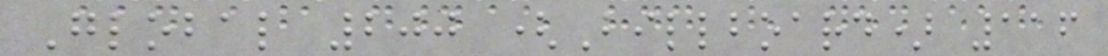Global 200 (Billboard) 116
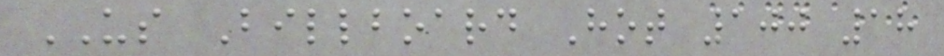US Billboard Hot 100 18
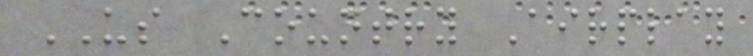US Country Airplay
